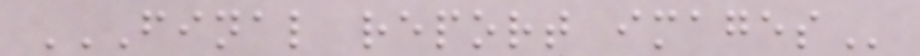FINAL REPORT IMAGES
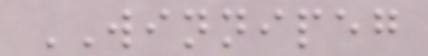WINNIPEG
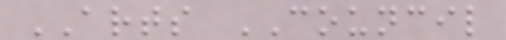ARTS COUNCIL
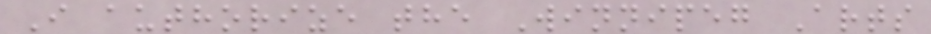I authorize the Winnipeg Arts
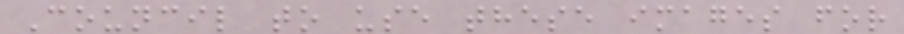Council to use these images for
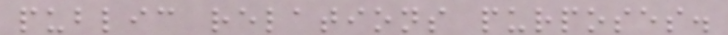public relations purposes.
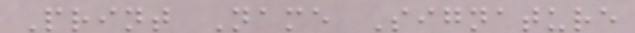Print Name Signature
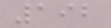192
